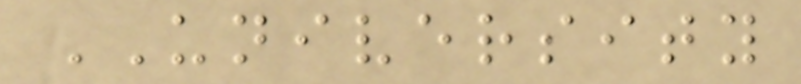UNIVERSITY
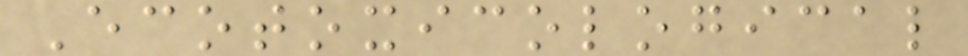Ecotoxicological
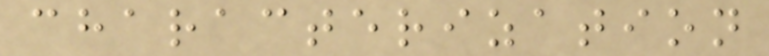characterization
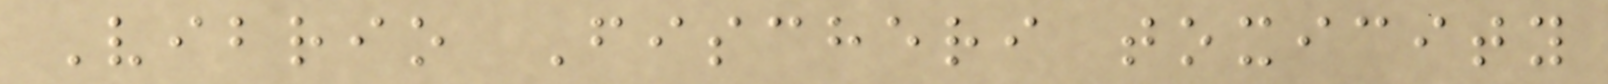Vibrio Fischeri toxicity
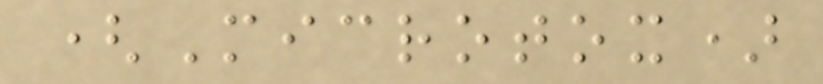(Microtox)
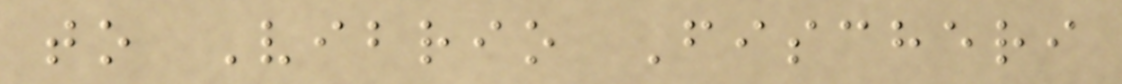to Vibrio Fischeri
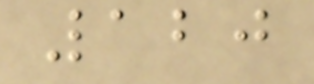120
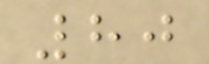80
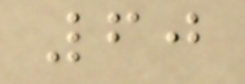60
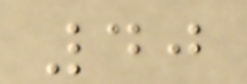40
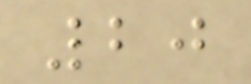20
